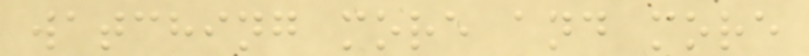watching more and more
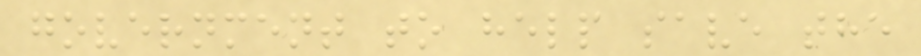government to help save the
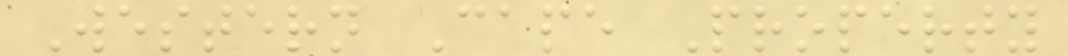Western Cape Property
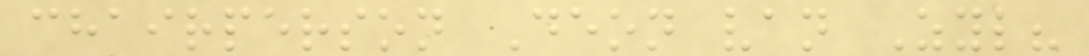chairperson Deon van Zyl?
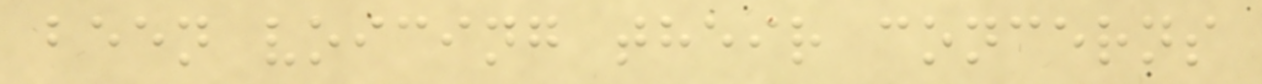been voicing their concerns
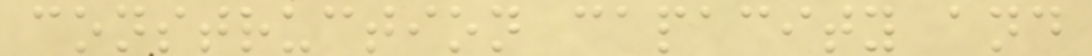construction capacity and
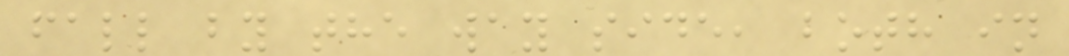fall by the way side, both in
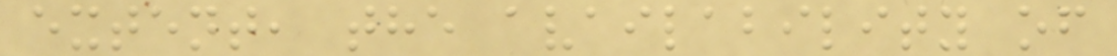extent, the availability of
